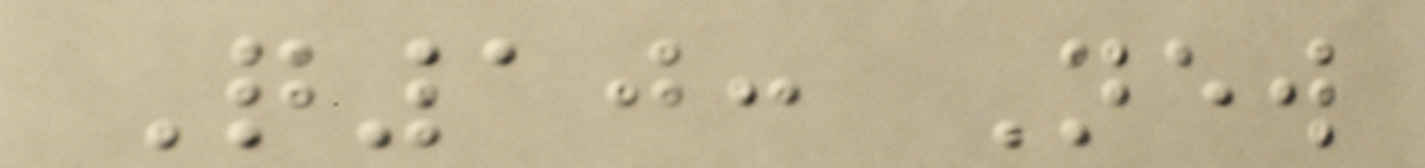Q10: New
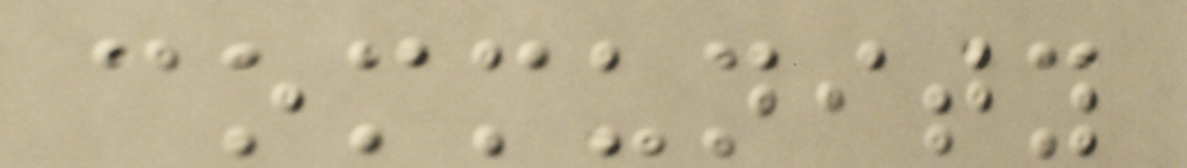community
